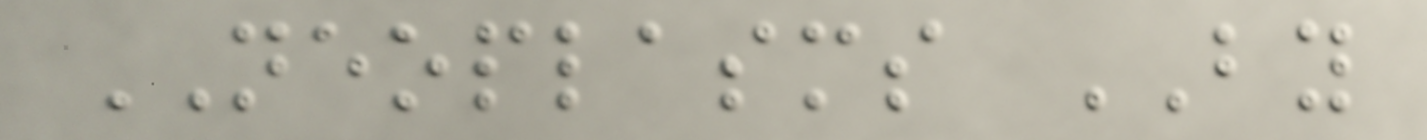NEOPLASMS BY
